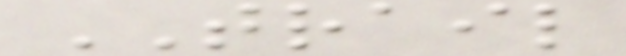TRAIL
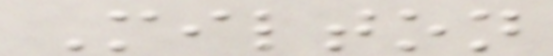Milton
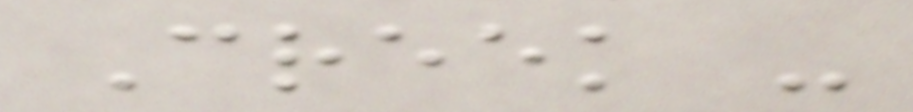Creek -
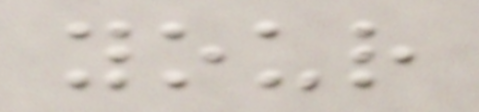your
